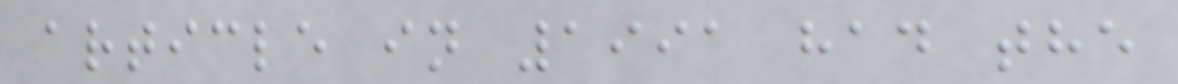article in 1991 had the
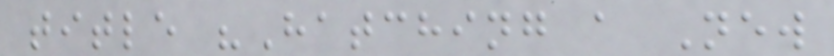title "Hatching a New
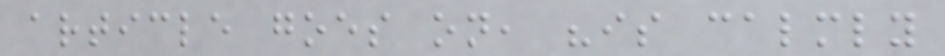article goes on, "is calmly
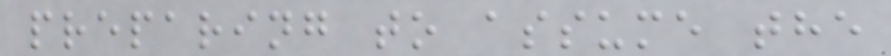preparing to assume the
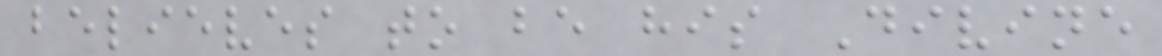believes to be his Divine
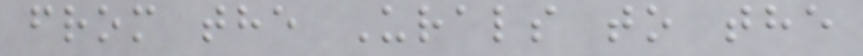from the Urals to the
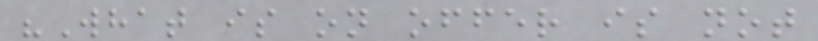"What is on offer is not
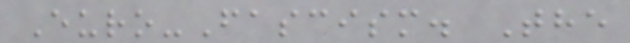Euro-Fascism. The
